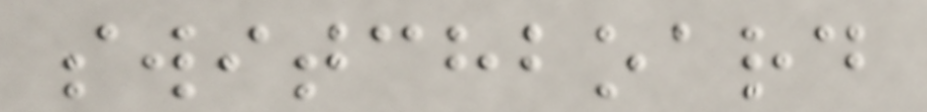switchboard
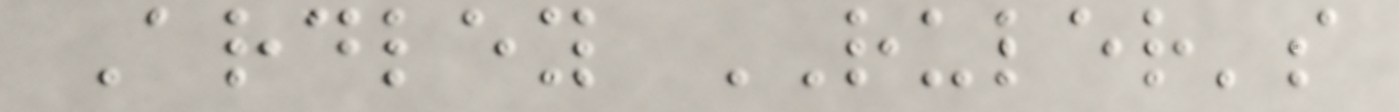Ardley RULER's
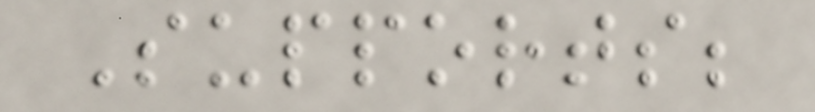Supports;
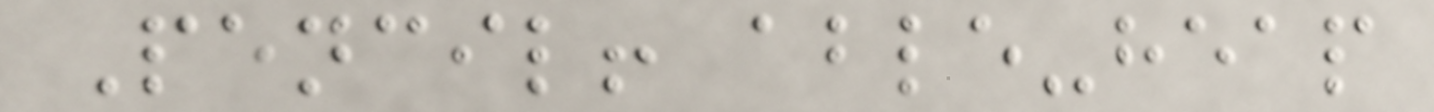Pencil! able-heap
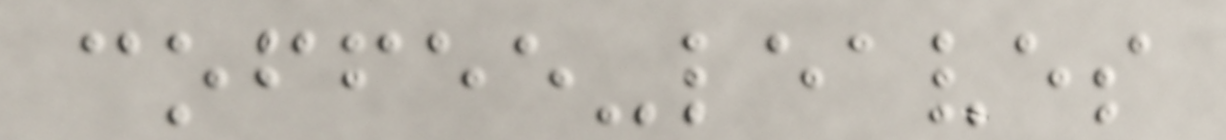coffee-leaves
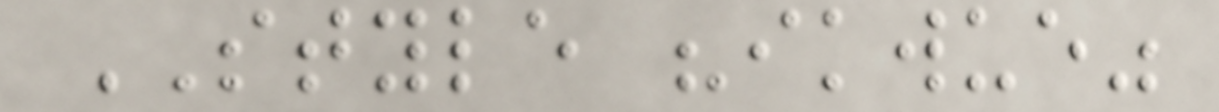STYLE "ikwue"
